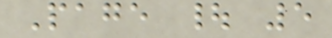Page | 5
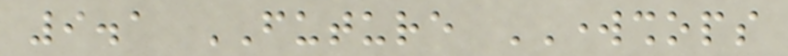9.1 FUTURE WORKSHOPS
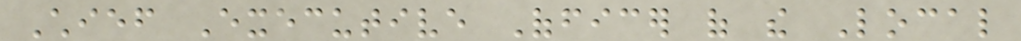Chief Executive Officer of the Local
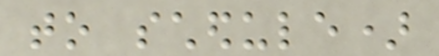to schedule)
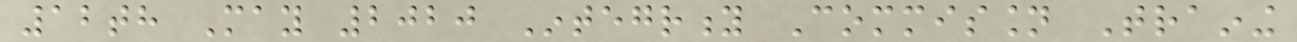12th May 2020 Integrity Commission Training
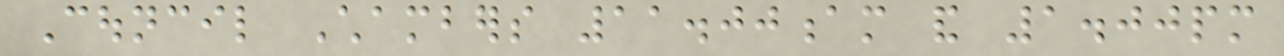Council Chambers 11.00am and 1.00pm
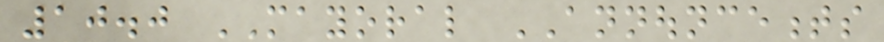10.0 MAYORAL ANNOUNCEMENTS
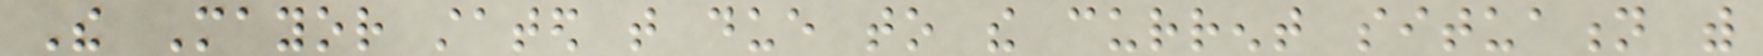The Mayor stated that due to the current situation with
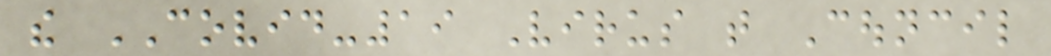the COVID-19 Virus that Council
